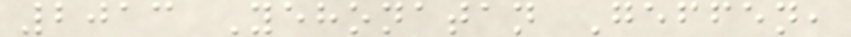2013 Yehonatan Geffen,
